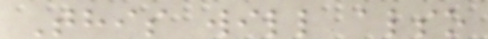This will also
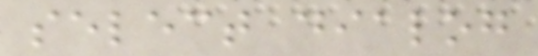select dialog
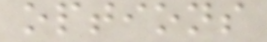options
